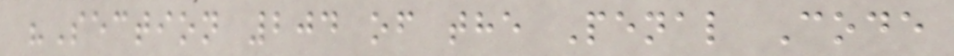"Section 204 of the Penal Code
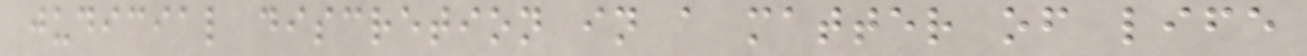judicial discretion in a matter of life
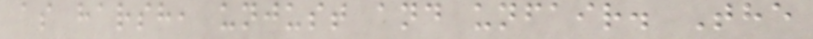as harsh, unjust and unfair. The
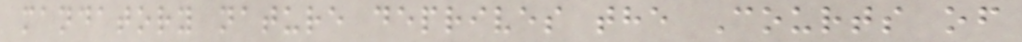mandatory nature deprives the Courts of
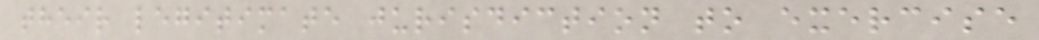their legitimate jurisdiction to exercise
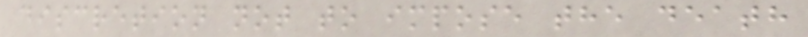discretion not to impose the death
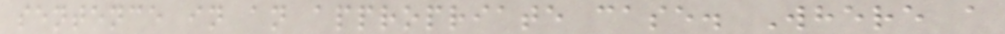sentence in an appropriate case. Where a
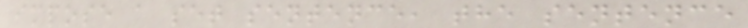impose a set sentence, the sentence
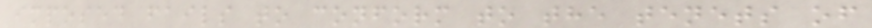imposed fails to conform to the tenets of
